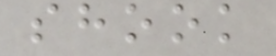shook
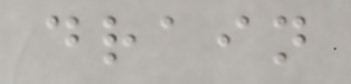drain
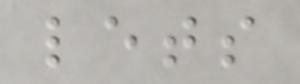lets
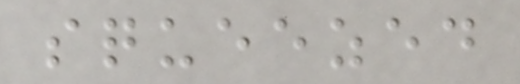squeezed
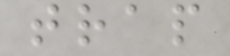trap
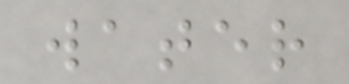water
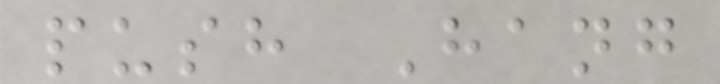push Hang
